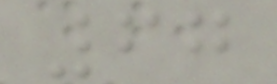67
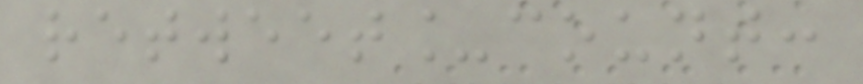retweet_count:
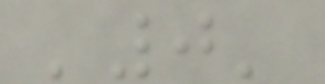'0'
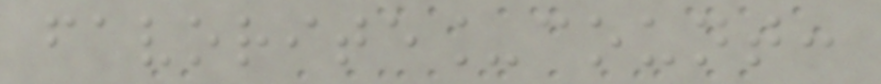favorite_count:
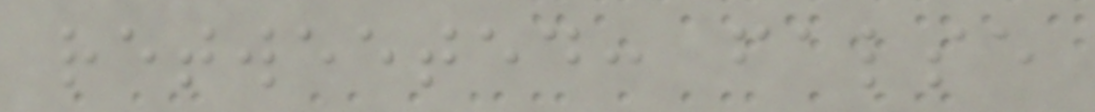retweeted: false
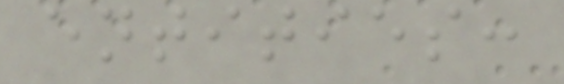entities:
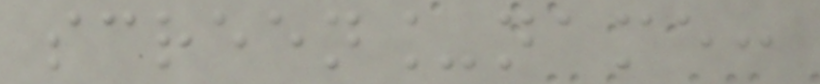screen_name:
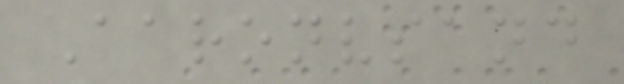Aaronvsand
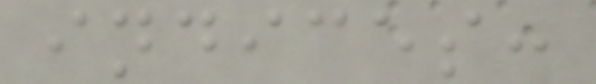indices:
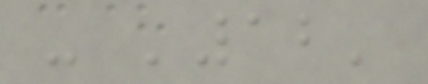- '12'
